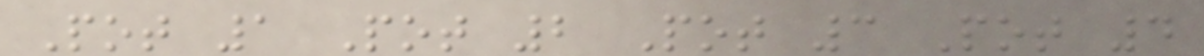Pot 1 Pot 2 Pot 3 Pot 4
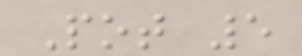Pot 5
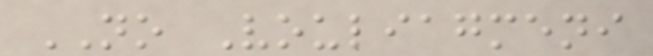NO Vouliagmeni
